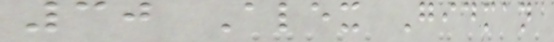30 Alex Gidman
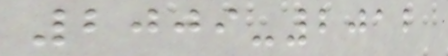2009-2012
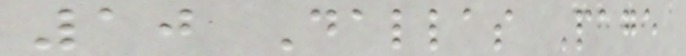10 Dallas Page
